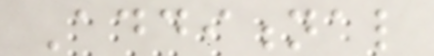Additional
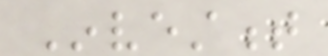Investment
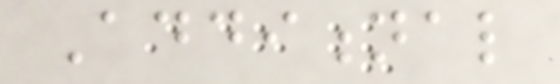Additional
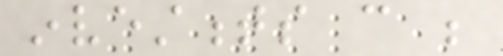investments can be
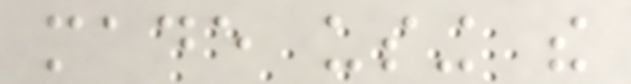made using the
